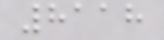8118
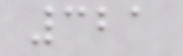321
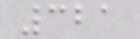321
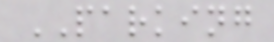PARKING
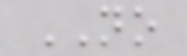NO
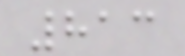813
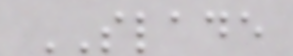SLADE
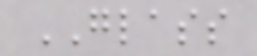GLASS
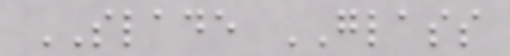SLADE GLASS
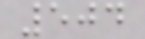504
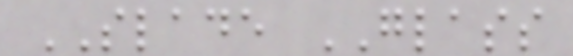SLADE GLASS
